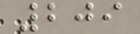209
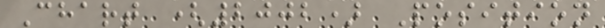Chart (2002) Position
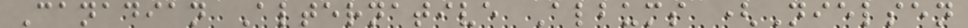Canadian Alternative Albums (Nielsen
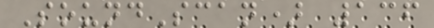SoundScan) 136
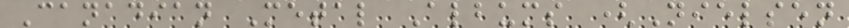Canadian Metal Albums (Nielsen
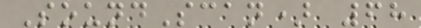SoundScan) 68
